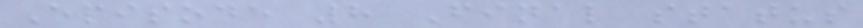Episode 8 Final status
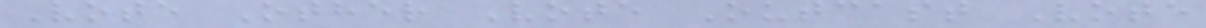Vote Other Vote Outcast Vote
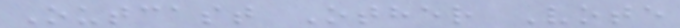Outcast Other Vote
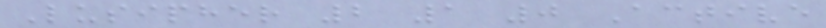Lusipher 2 1 0 Active
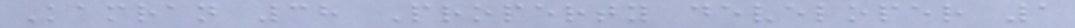Kamran 38 Property developer 1
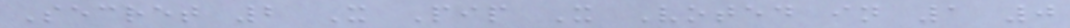Secret 2 X Pip X Voted in 1 0
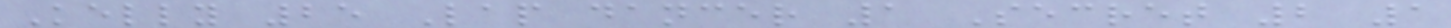Kelly 25 Lap dancer 1 Secret 2 1
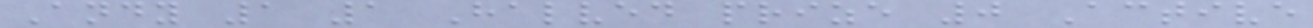Andy 1 1 Halved prize 0 Active
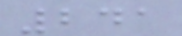241
